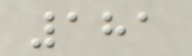181
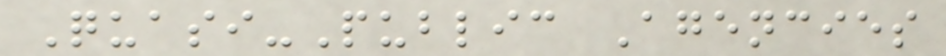Quasi-Public Agencies
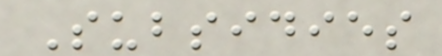Subsidies
